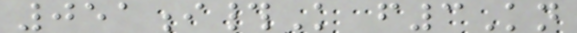051i#K f3Kn
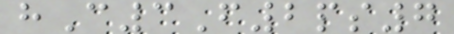hC3F2ps7
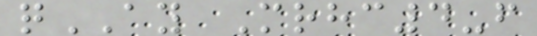qAY Mrhc4-f
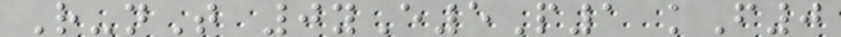R-nT 0yE5P1 kF0
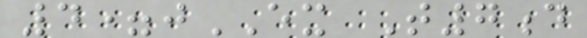4=jEX T7d
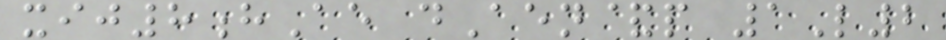xij8hAe dAen&p 1L2
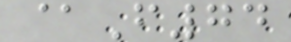@F74
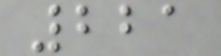221
